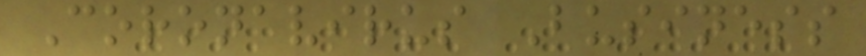Coronavirus Business
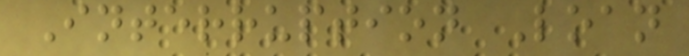Interruption Loan
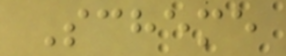Scheme
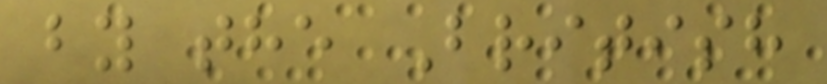by the British
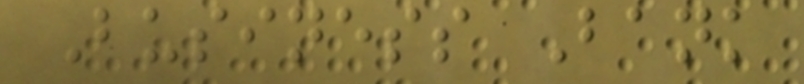Business Bank
